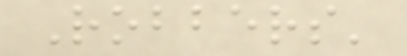Robbers'
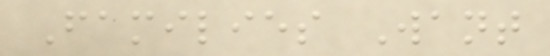Families Want
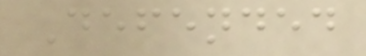Defended
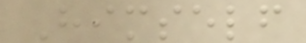Himself
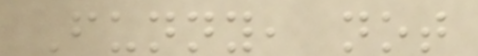Funny, not
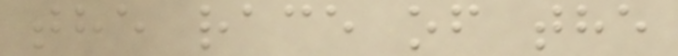the race of the
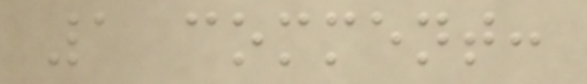1 comment:
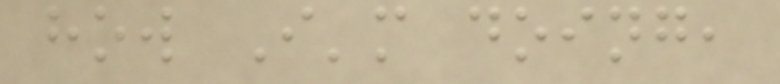how I'm doing,
